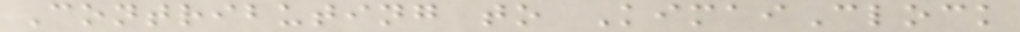Contributing to KimaiClock
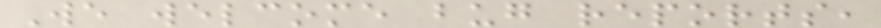We welcome bug reports,
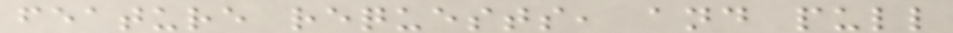feature requests, and pull
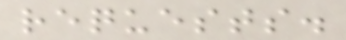requests.
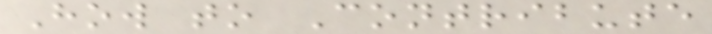How to Contribute
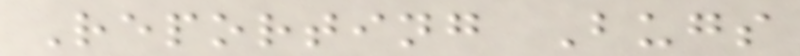Reporting Bugs
